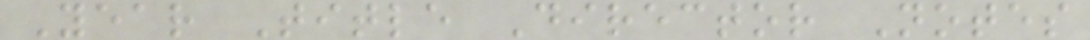Year Title Director Notes
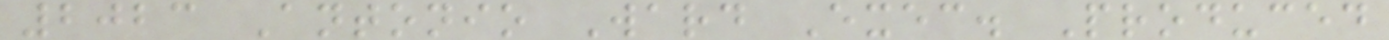2023 Antonio Ward Exec. Produced
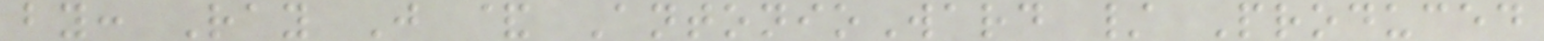by: Ray J & AntonioWard / Produced
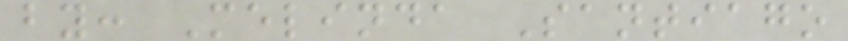by: Melinda Santiago
